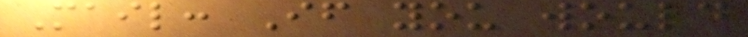Mail: If you would
